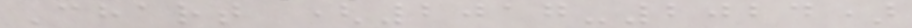Chart (2017-2024)
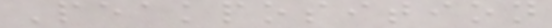Peakposition
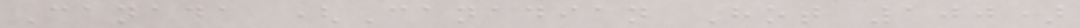Canada (Canadian Hot 100)
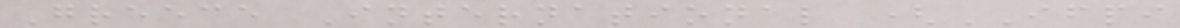Greece International (IFPI
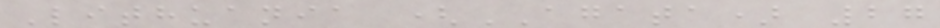Lithuania (AGATA) 27
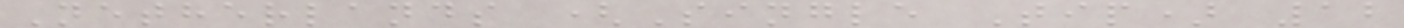Netherlands (Single Tip) 12
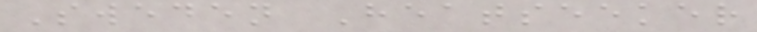Sweden Heatseeker
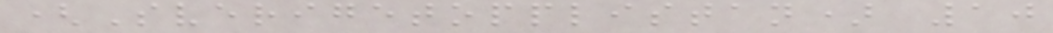(Sverigetopplistan) 10
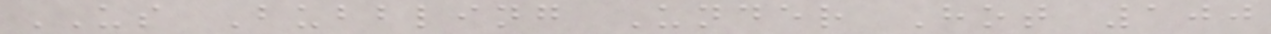US Bubbling Under Hot 100
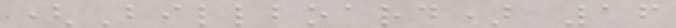(Billboard) 16
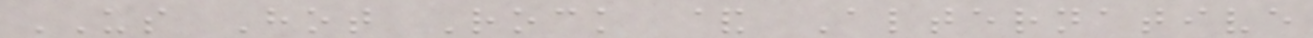US Hot Rock & Alternative
